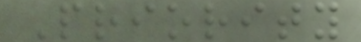Priority
